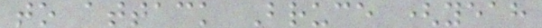to attack Bruce (yeah
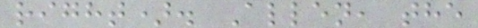right). Allen, the
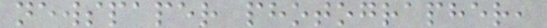newspaper photographer,
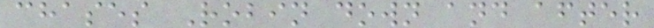chases Robin down and after
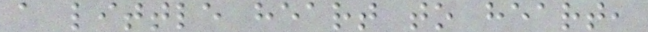a little heart to heart,
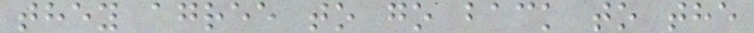they agree to go back to the
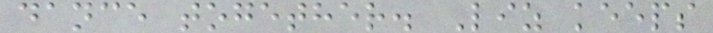dance together. Liz keeps
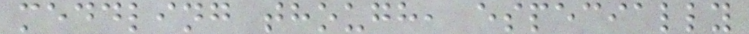meddling though, especially
